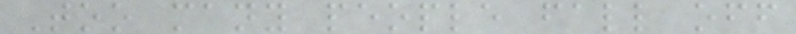Too many people fall off
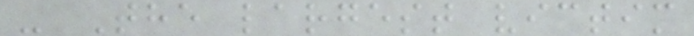- The largest victim
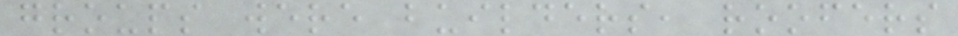groups were builders, roofers
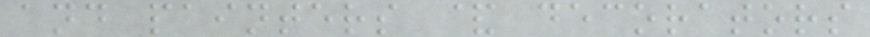and painters & decorators
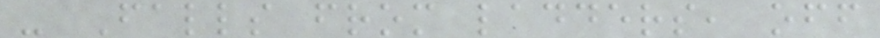- Falls from ladders, off
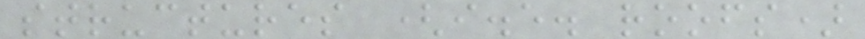structures (i.e. roofs)
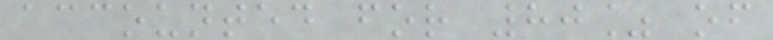accounted for 80% of
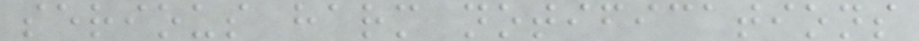serious harm notifications
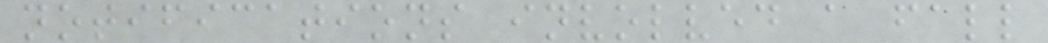notifications involved a fall
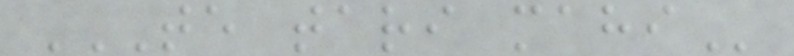TE TARI MAHI
